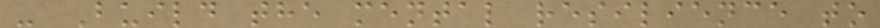- Build the mental resilience to
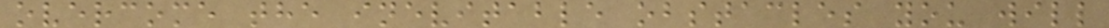overcome the inevitable obstacles you will
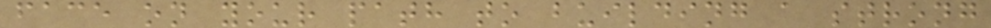face on your path to building a strong
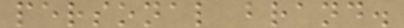personal brand.
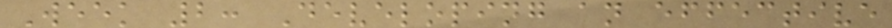Week 2: Developing an effective
